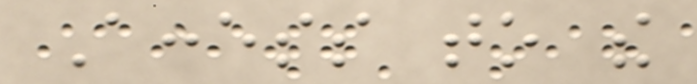Access to the
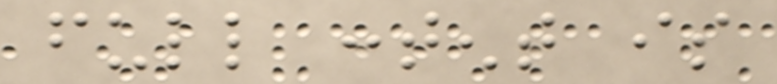full content is
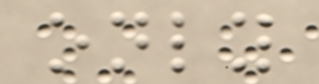only
